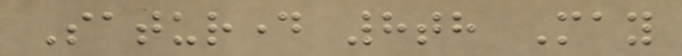Saturday 8th May
